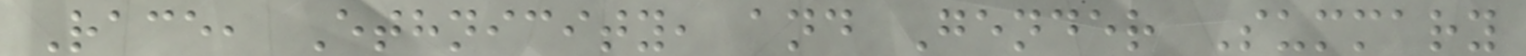Race, Ethnicity, and Gender Summary
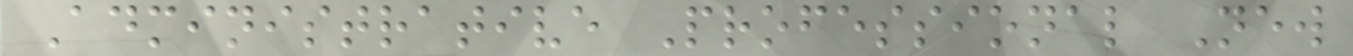Administrative Professional New
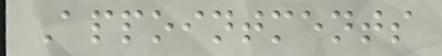Appointments
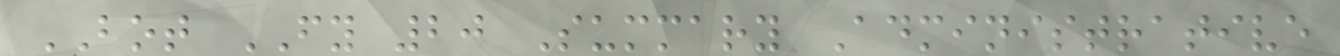BOT FY 20 Summary Administrative
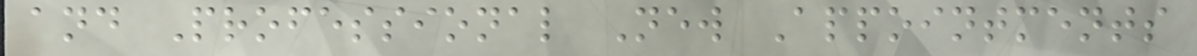and Professional New Appointments
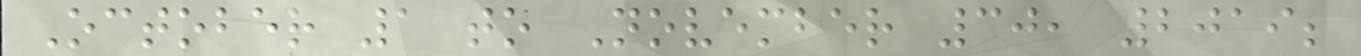October 1 to November 30, 2019;
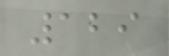129
